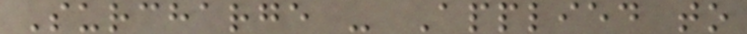Surcharge - Applied to
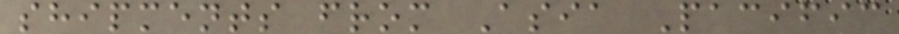shipments from Asia Pacific
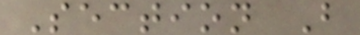Section B
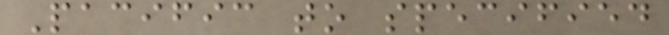Pacific to specified
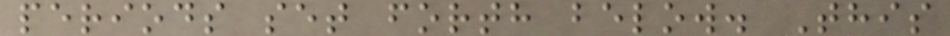periods set forth below. This
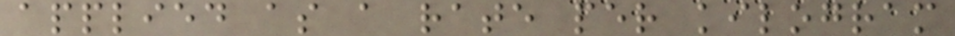applied as a rate per kilogram
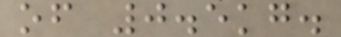of 0.5kg.
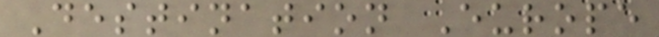Destination Europe
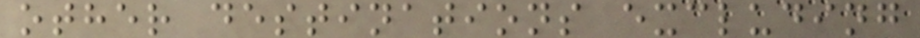other destinations excluding
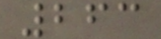263
